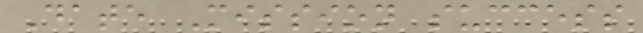Date Mission success
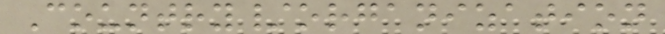Country/organization
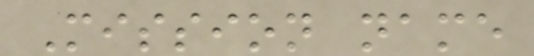Mission name
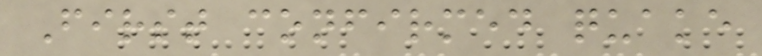First confirmed quake
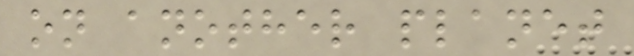on another planet
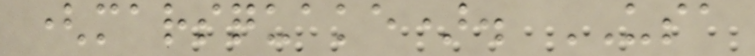(marsquake). USA
